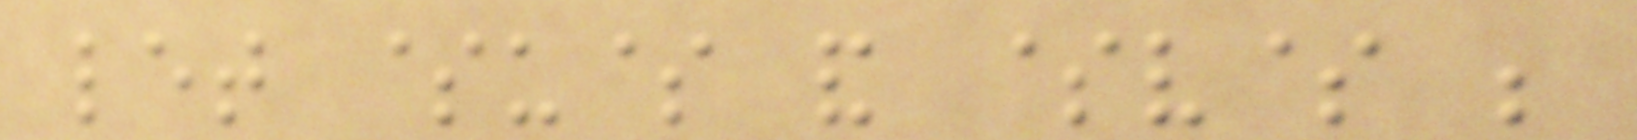let $u$ and $v$ be
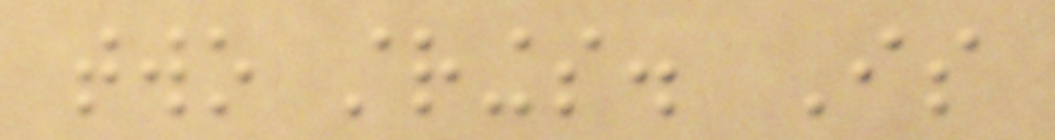two strings. Is
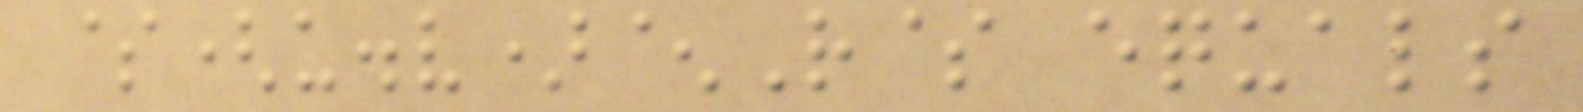$(u.v)^R$ equals
